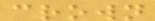crown
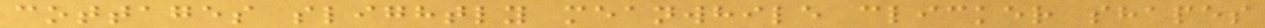cottages slightly meanwhile clicker shapes
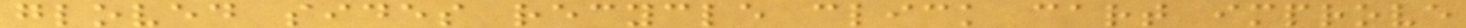gloved sides recycle click cart improve
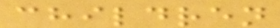children
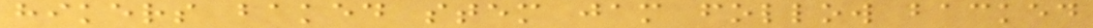hikers baked stem jam follow backed
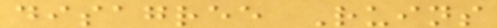disagree Ruins
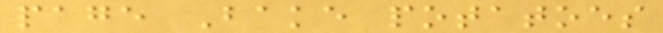page Bake potatoes
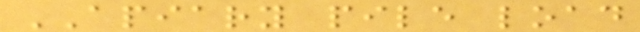APIARY pile load
